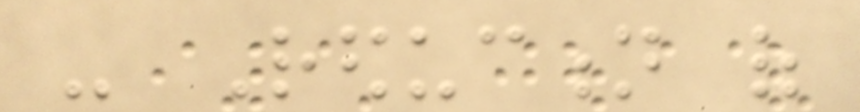- Reduction of
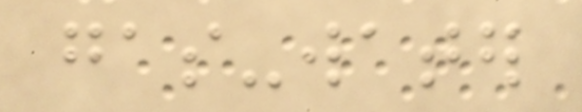gas-water
